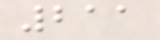211
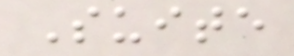Suite
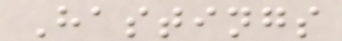Hastings
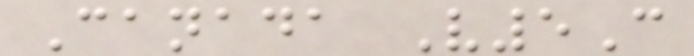Canada V5C
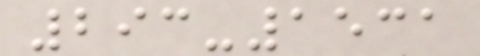293-1531
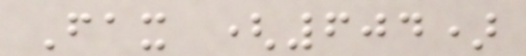Fax (604)
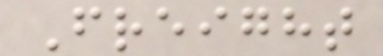Freight
